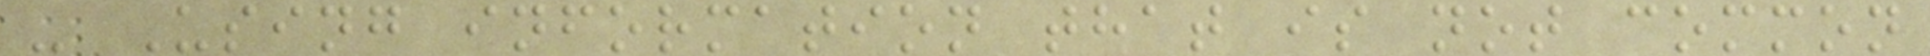- Using information that is not common
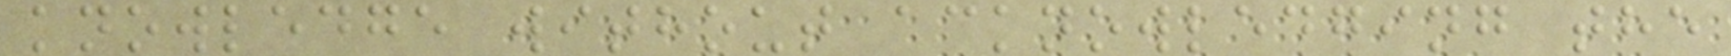knowledge without acknowledging the
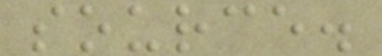source.
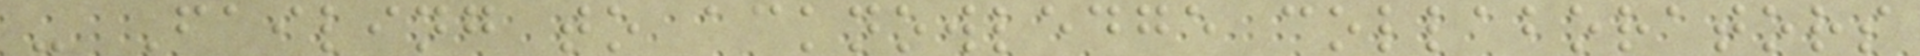- Failing to acknowledge collaborators
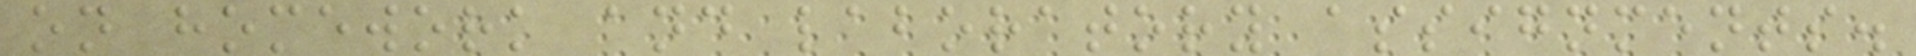on homework and laboratory assignments.
